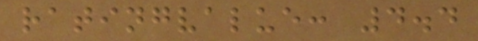ratingvalue: 4.4
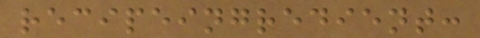recipeingredient:
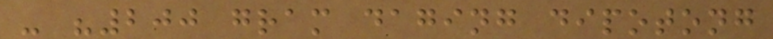- "200 gram daging dipotong
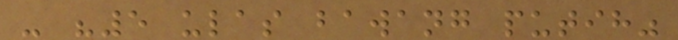- "5 ulas bawang putih"
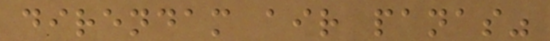direndam air panas"
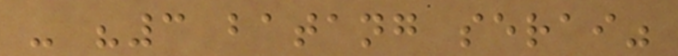- "3 batang serai"
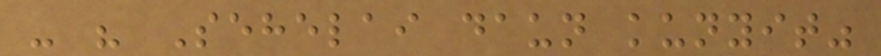- " Sehelai daun kunyit"
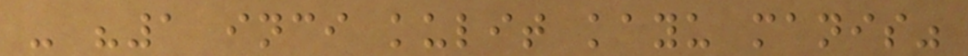- "1 inci kulit kayu manis"
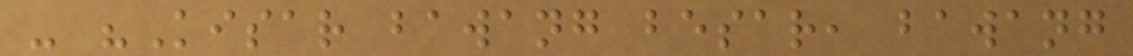- "Kisar bawang besar, bawang
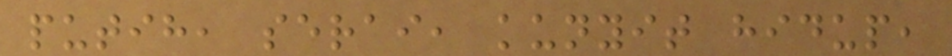putih, serai, kunyit hidup,
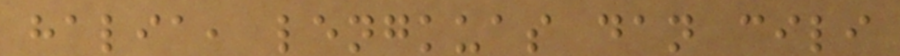halia, lengkuas dan cili
